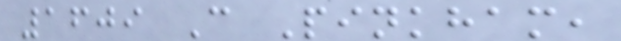1609 C Pinkham,
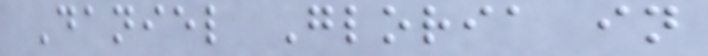Daniel Gloria in
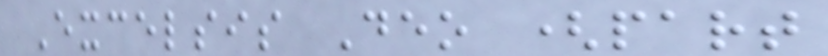Excelsis Deo (part
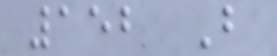152 B
